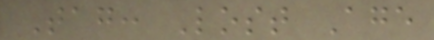Tag: Lost Age
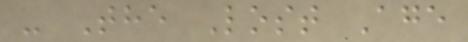- The Lost Age
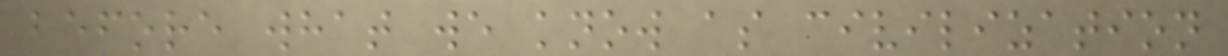before what we know as civilization
